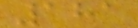181
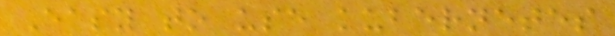Easy to use kubernetes
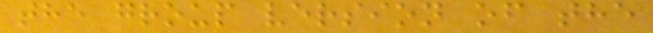the group version of the
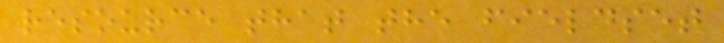resource that the fieldset
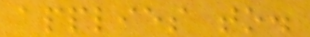applies to.
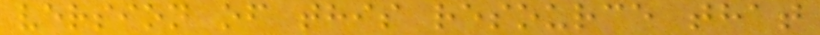version of this resource that
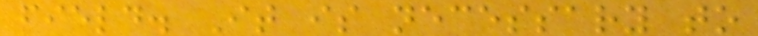field. It is necessary to
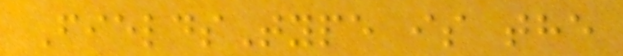FieldsType is the
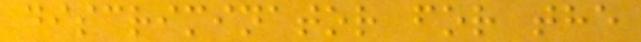discriminator for the
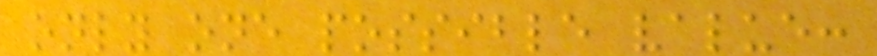only one possible value:
